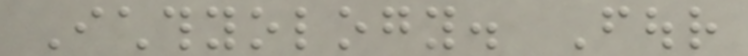Ichthyology. Four
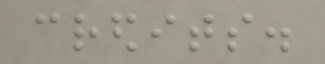credits.
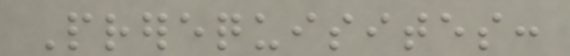Prerequisites:
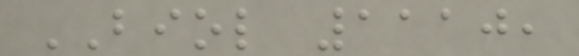BIOL 1110,
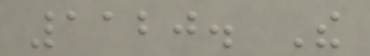1120. The
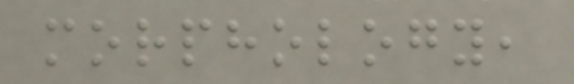morphology,
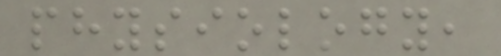physiology,
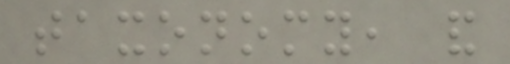taxonomy, and
